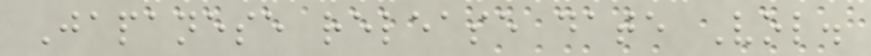Japanese release date Vol.
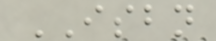ISBN
